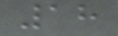18
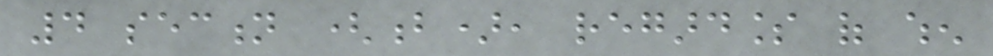4 section (b), regardless of when
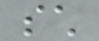such
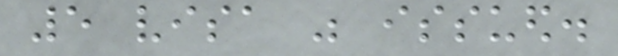5 visa was issued.
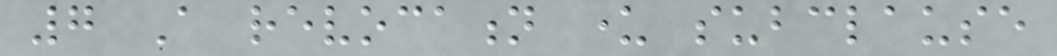7 A revocation under subclause
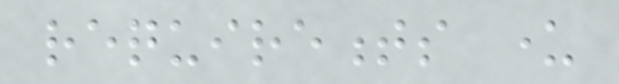requirements under
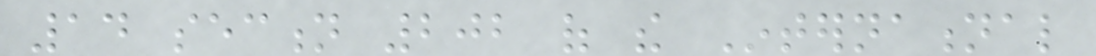14 section 202 of the International
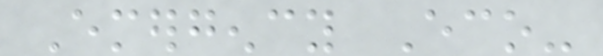Emergency Eco-
